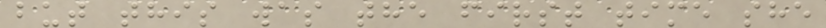but this was the first time she
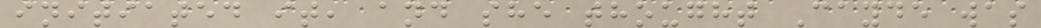initiated it, and she thought Cayde was
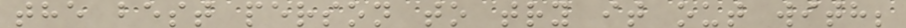the best person to try it out with;
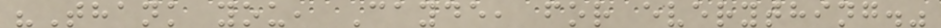"Thank you, Cayde, for everything."
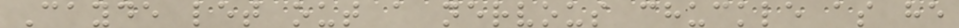Cayde let out a nervous chuckle as he
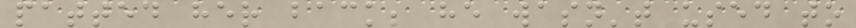patted her back; he wasn't used to
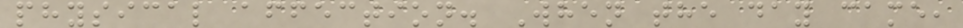physical affection. When the day came,
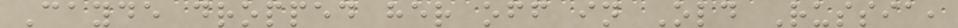Cayde dropped her off in Old Russia,
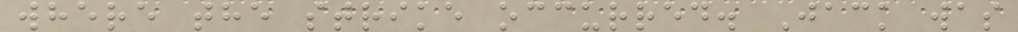where the strike occurred. Jack was
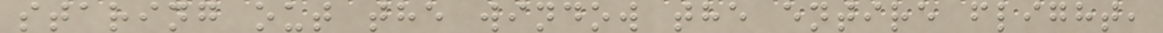staring out the window the entire flight,
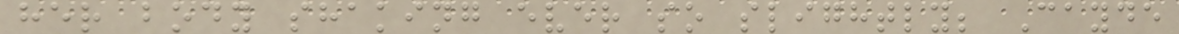her body shaking ever so slightly; Cayde
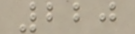220
